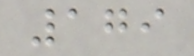179
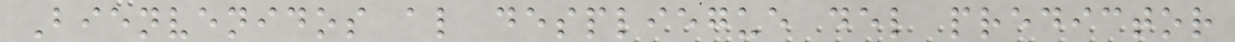Bienvenidos al despliegue del predictor
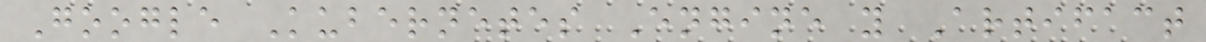Google Kubernetes Engine y Artifact
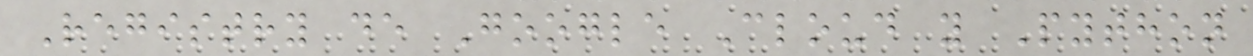Registry de Google Cloud y Python
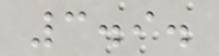3.9.
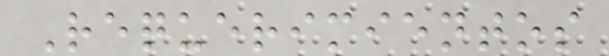Requerimientos
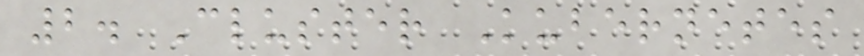2. Cluster Kubernetes
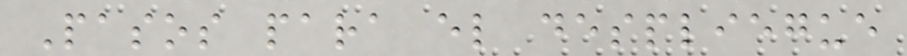Pasos para el despliegue
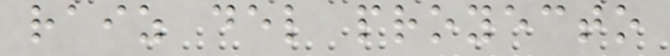raiz del proyecto
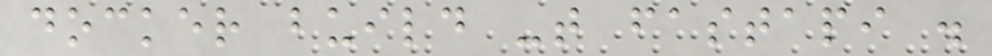docker build -t fastapi .
